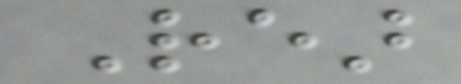Rear
